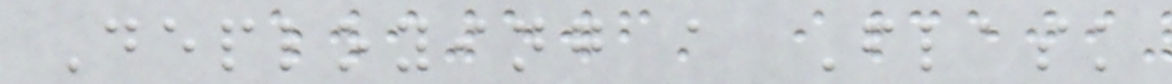Deploying a Flask
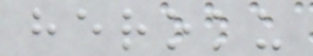heroku
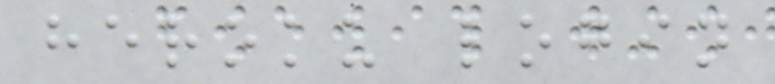heroku login
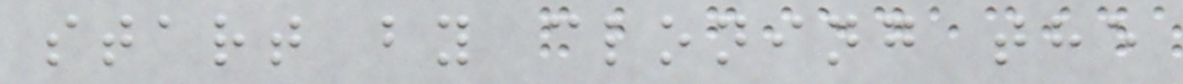start by cloning the
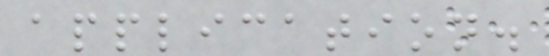application.
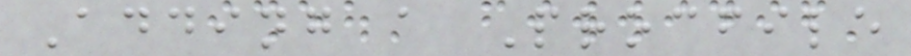Adding a Procfile
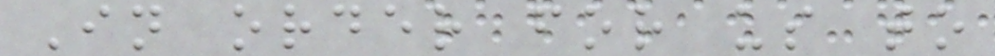In order for us to
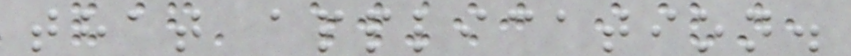that application.
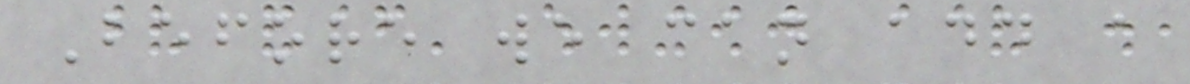Before we can add a
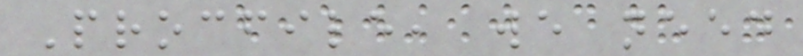Procfile, we need
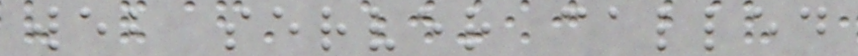web server called
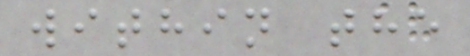within the
